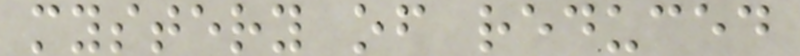mystery of reduced
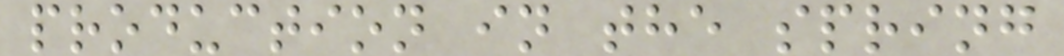production in the spring
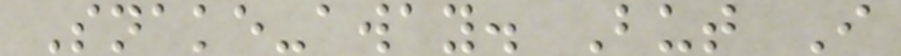Snake-away. But I
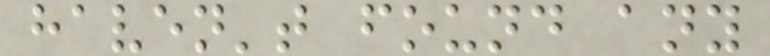haven't found any
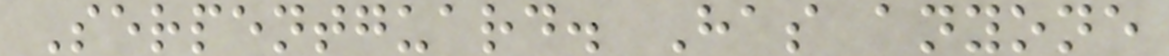Serpentguard. Has anyone
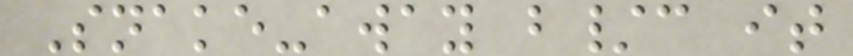Snake-away b/c it
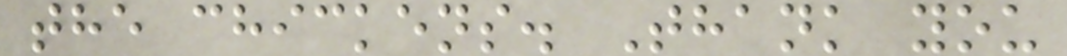the chickens. Thank you
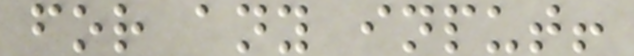for any input!
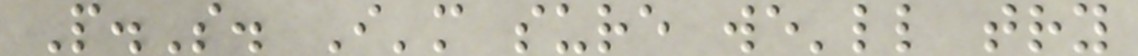P.S. I'm sure we'll try
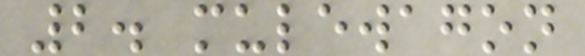2. mulewagon
